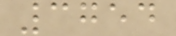3754
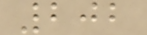202
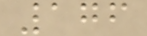176
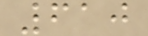610
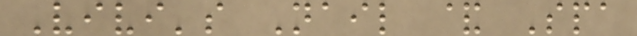Vivi's Nail & Spa
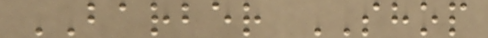BARBER SHOP
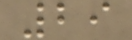29
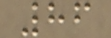86
